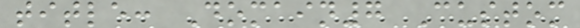title: Domain7 Custom
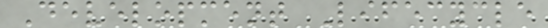Development Lifecycle
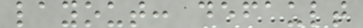layout: default
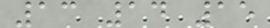13 14 15
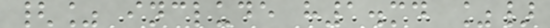{% include h1.md %}
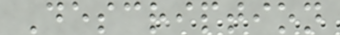Description
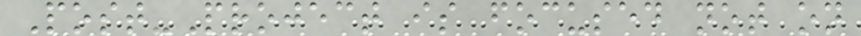Post-Project is focused not on
